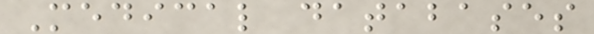Medical databases
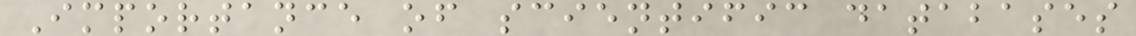Importance of scientific databases
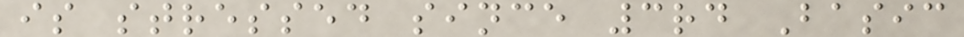is stressed since 3rd Basic
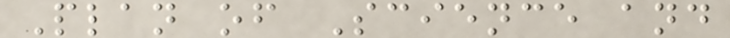Plan of Science and
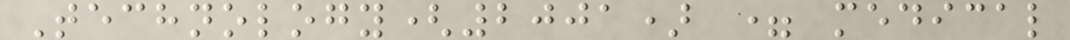Technology(2001) = medical
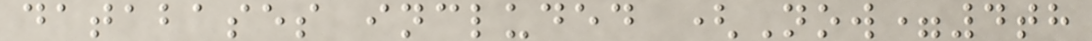databases included (Now=4th
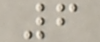6
